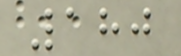180
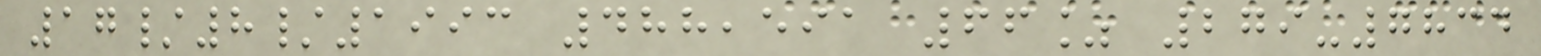17/8/1993 488,591 66% 279-7834
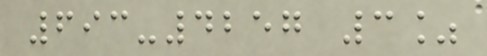693-4257 3%
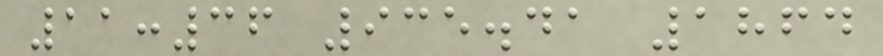11:36 935.41 1864
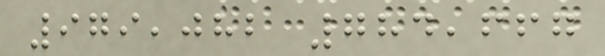979,082 784,667
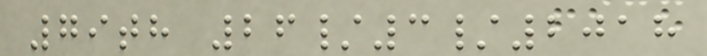79th 26/3/2018
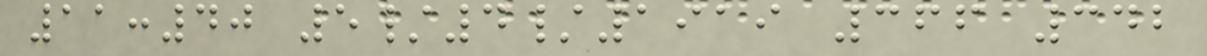11:40 5/4/1919 366 342
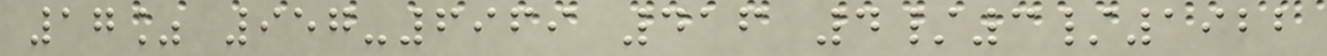17% 957-6969 416 4/3/1922
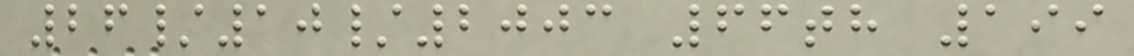26/10/2003 66th 199
